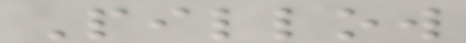Pillow
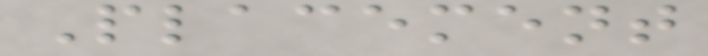Placement
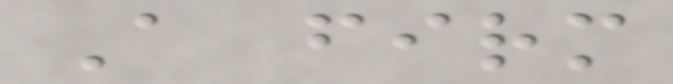A firm
